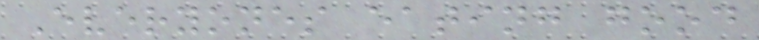Everyones eating good
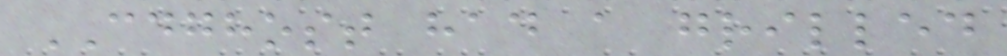CDGHOST had a grilled
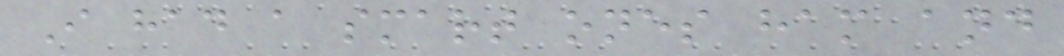I had a smart ones ham and
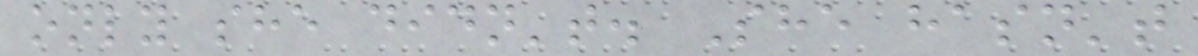only she didn't. She hasn't
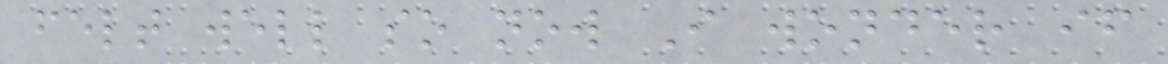felt well so now I wonder if
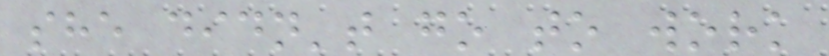she didn't go to work
